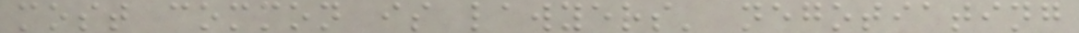most common is lawyers' negotiating
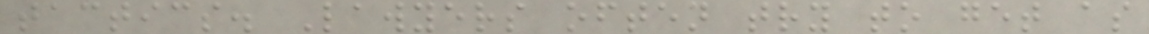tactics. Lawyers often try to get as
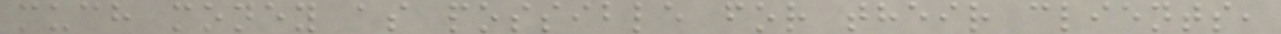much money as possible for their clients,
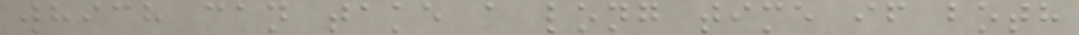which can take a long time if both
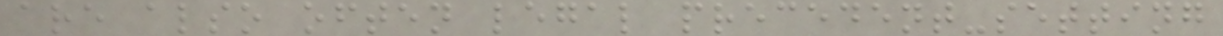are also often legal precedent-setting
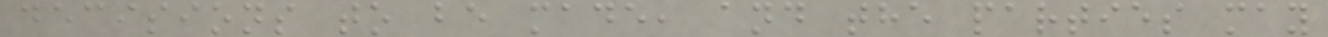decisions to be made, and the parties may
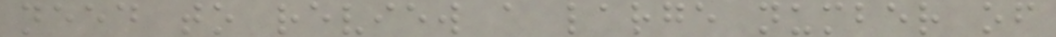need to review a large number of
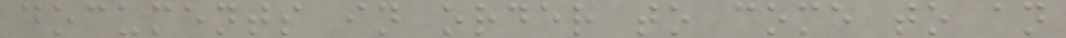documents in order to come to an
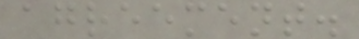agreement.
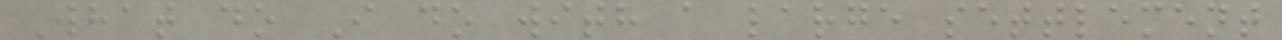What do I do with a large settlement
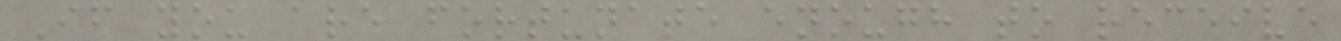If you are fortunate enough to receive
